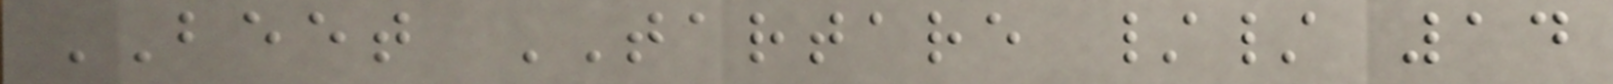BEET TARTARE // 14
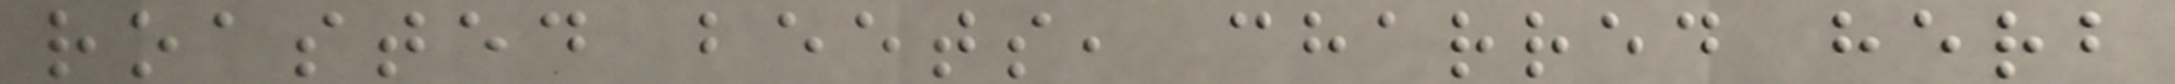roasted beets, charred herb
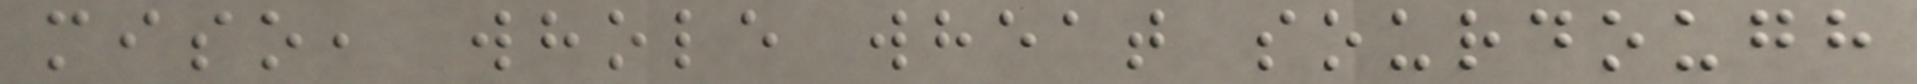miso, whole wheat sourdough
